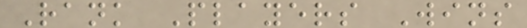Rank Players Wins
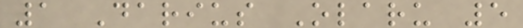1 Darius Olaru 5
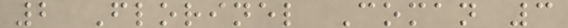2 Florinel Coman 3
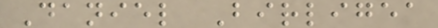Daniel Birligea
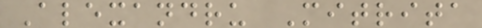Alexandru Mitrita
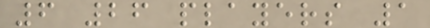6 26 players 1
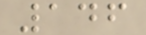146
